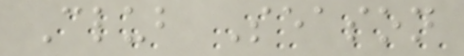Club Season
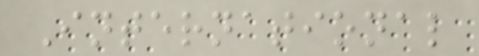International
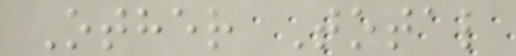Other Total
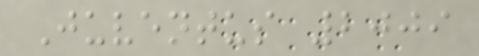Juventus 2009
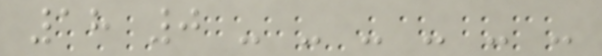18 0 - - - - - -
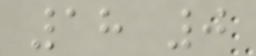18 0
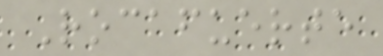Rocafuerte
